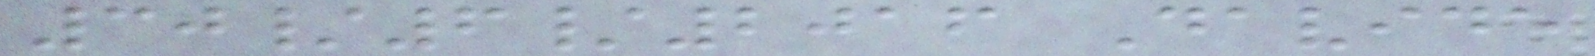30/6/2016 Davide
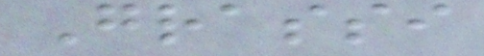Grassi
